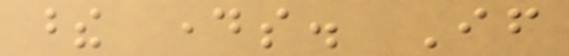these days. If
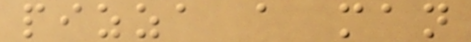pizza a man
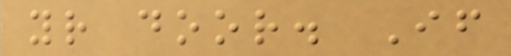your door. If
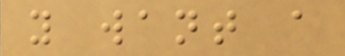you want a
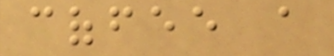coffee a
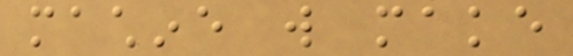machine will make
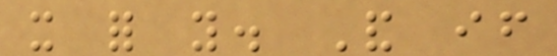it for you. And if
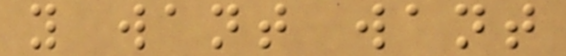you want want
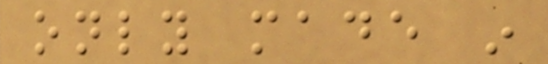only made in
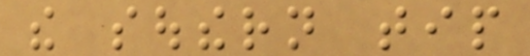the southern tip
